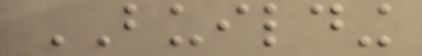BUILDING
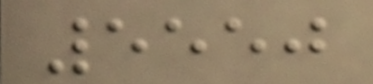5550
